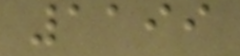1199
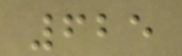625
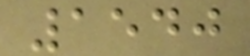1540
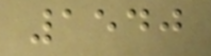1540
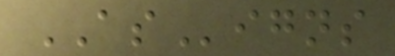ASigns
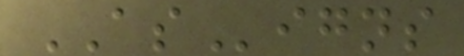ASigns
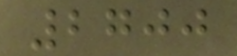2700
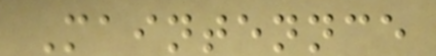Maintennce
